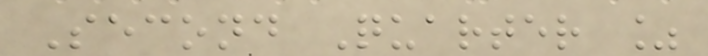Second Quarter %
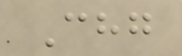Chg
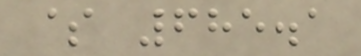$ 685.1
